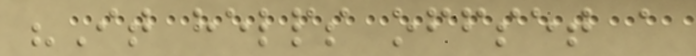"It helps offset a
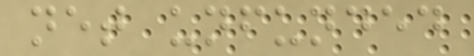net unfunded
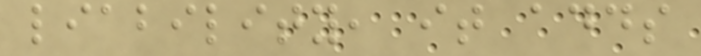liability, it adds
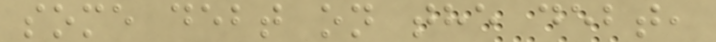some debt on the debt,
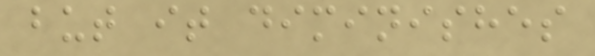but it diminishes
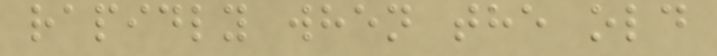rapidly when the old
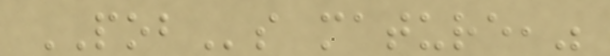POBs mature,"
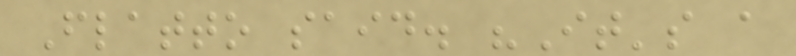Flatto said. "It's a
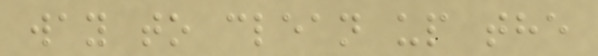way to clean up the
